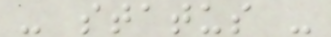- status -
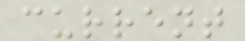current
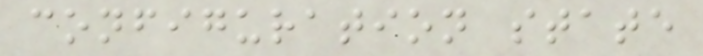configuration state
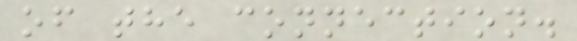of the connection.
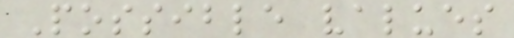Possible values
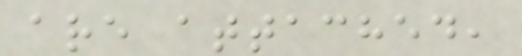are attached,
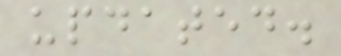updated.
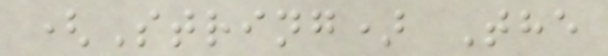(String) The
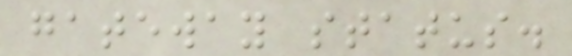gateway status.
